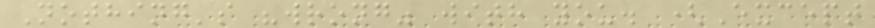Nothing's "wrong" with you. (Except
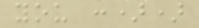you :))
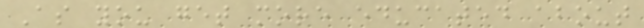As you get more educated about
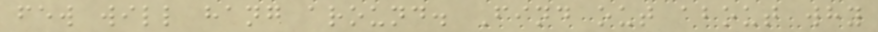few will hang around. Find out about why
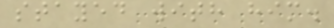stayed with him.
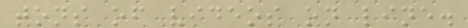tons of videos on line.
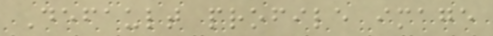Default profile image
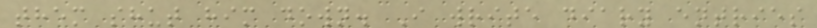them shut him down. I write diary entries
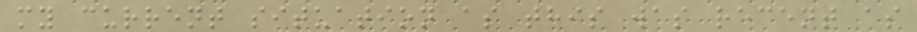my current situation as this was recent as
